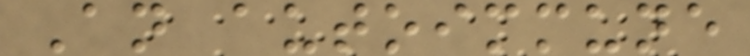An autoimmune
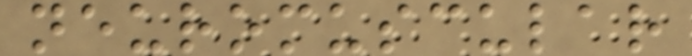neuromuscular
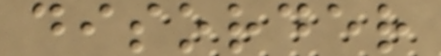disorder
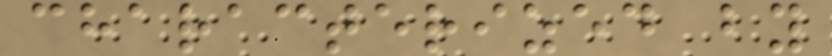characterized by
